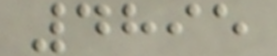4895
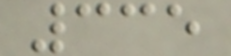335
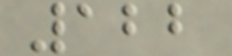122
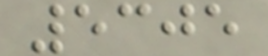5305
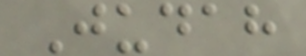Judah
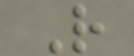R
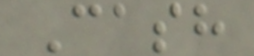Cash
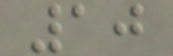10
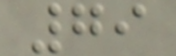79
